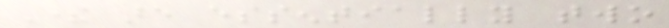There are essentially two
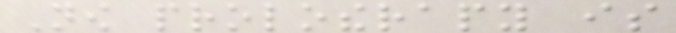Now prolotherapy is
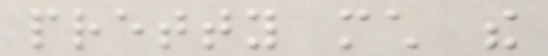pretty much the
